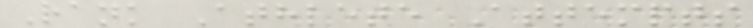Rank Athlete Attempts
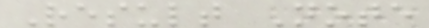Result Note
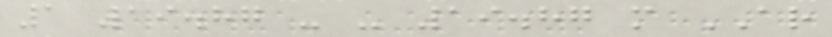1 19.87 - - 19.87 m AR
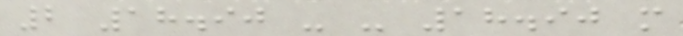2 18.90 - - 18.90 m
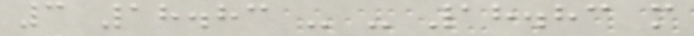3 18.83 - - 18.83 m
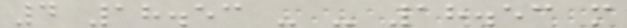4 18.53 - - 18.53 m
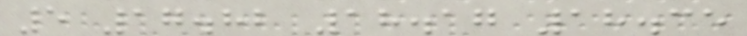5 17.82 18.17 18.35
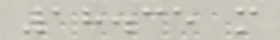18.35 m
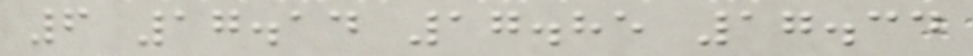6 17.14 17.85 17.34
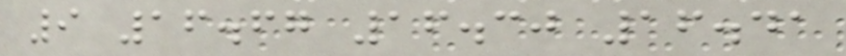9 16.67 16.30 16.41
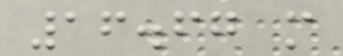16.67 m
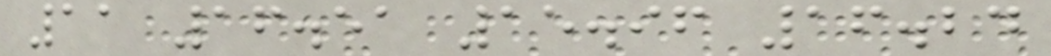11 16.51 15.96 16.24
